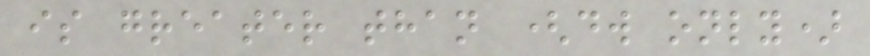is greater than (dw only)
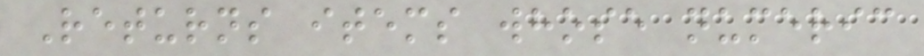Returns items whose numeric
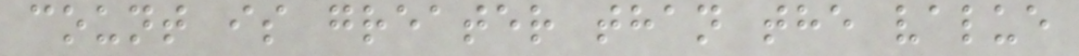count is greater than the value
